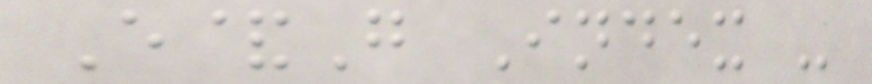E&G Index -
